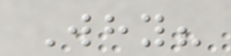Why?
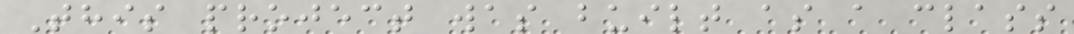This project was built as a class
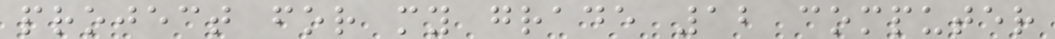project for my grade 12 computer
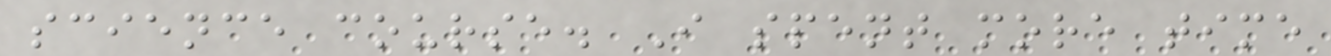science course. I spent more time
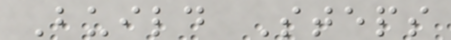Build Steps
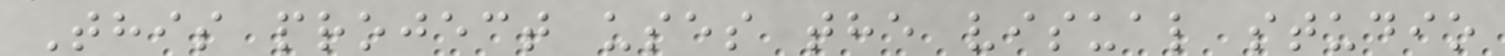This project uses the visual studio
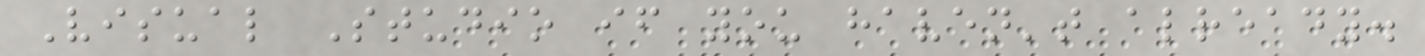Visual Studio if you haven't already.
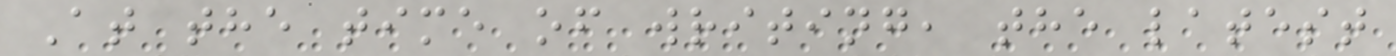At the time of writing, the latest
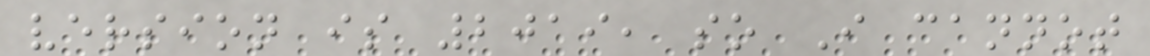version is 2019, so I cannot
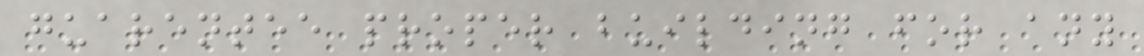guarentee proper building for any
